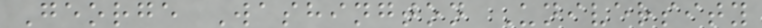George Washington University
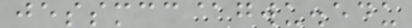jessmcc@gwu.edu
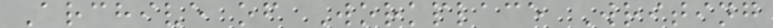Archive of Workplace Writing
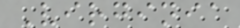Virginia
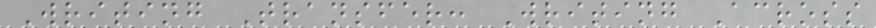Writing Transfer: Writing Across
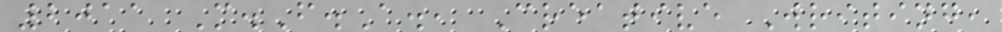2011 M.F.A., Creative Writing,
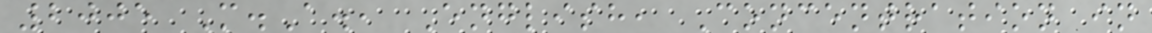2005 M.A., English, Concentration in
